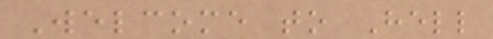Welcome to Hell
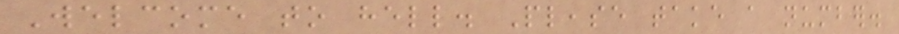Welcome to hell. Please take a number.
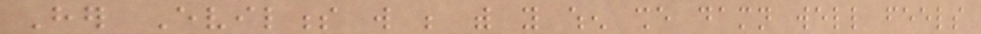Her Evilness will be with you when she damn well feels
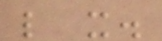like it.
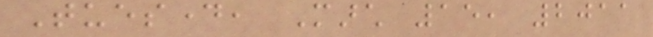Tuesday, March 15, 2011
